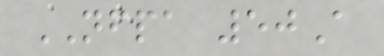NFPA 50A
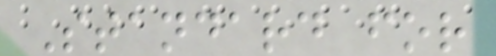Standard for
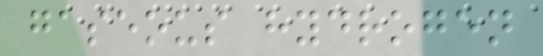gaseous hydrogen
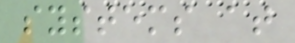systems at
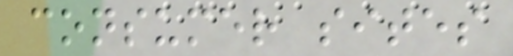consumer sites
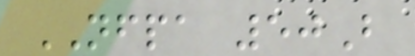NFPA 50B
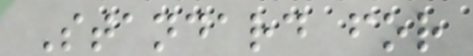Standard for
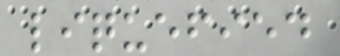liquefied
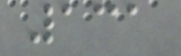131
